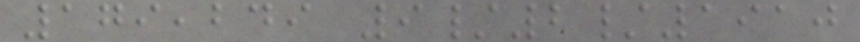179,249 9/2/1910
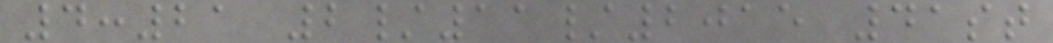4:21 2/11/2015 41st
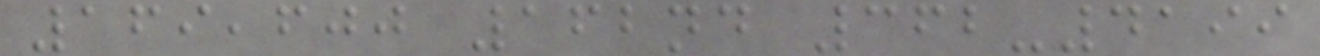169,600 162nd 362-4199
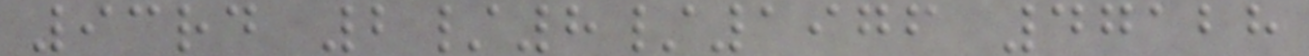93rd 2/8/1976 47128
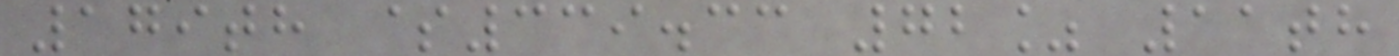179th $339.33 72% 11th
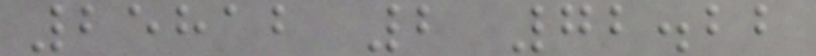25812 2 72.22
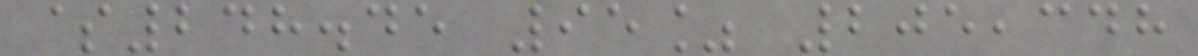$248.45 95% 205,348
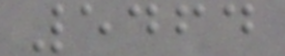5464
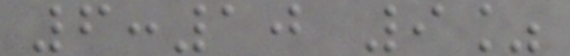6:10 9%
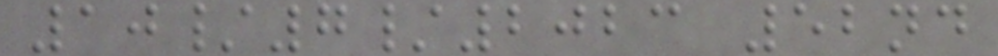10/7/2023 52nd
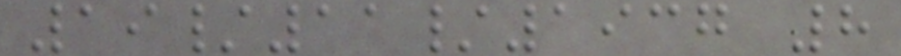19/11/1937 8
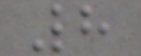8
